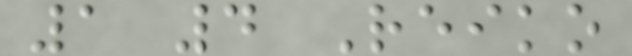1 4 Reiko
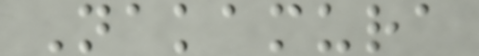Nakamura
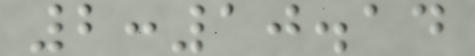2:10.14
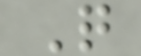Q
